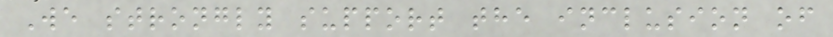We strongly support the inclusion of
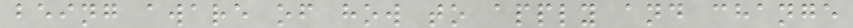being aware of how to apply and change
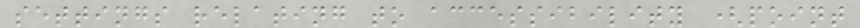settings relating to accessibility (point
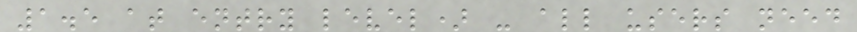1.5 at entry level) - all users need
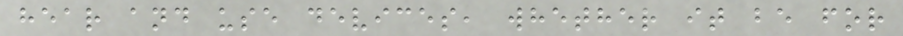hear and use devices, whether it be for
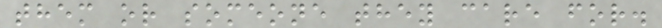them or someone they care for.
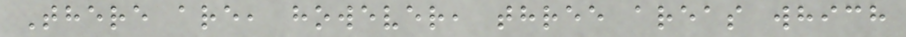There are, however, three areas which
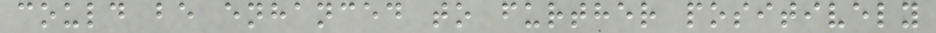could be enhanced to further positively
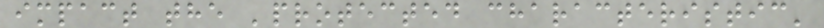impact the 'protected characteristic'
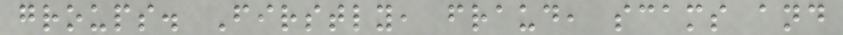groups. Firstly, fraud, scams and
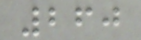260
